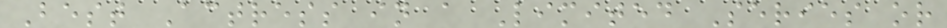Best Actress in a Limited Series or
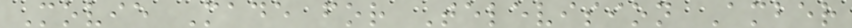Movie Made for Television Amber
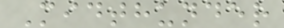Midthunder
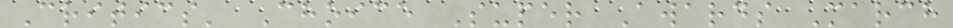Critics' Choice Super Awards March
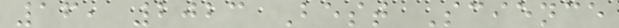16, 2023 Best Science
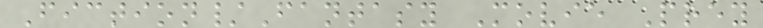Fiction/Fantasy Movie Prey
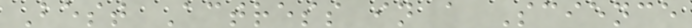Best Actress in a Science
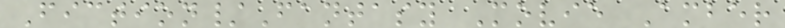Fiction/Fantasy Movie Amber
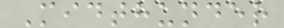Midthunder
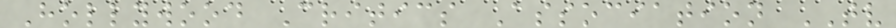Hollywood Critics Association TV
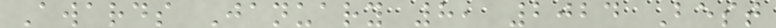Awards January 8, 2024 Best
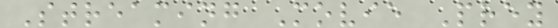Streaming Movie Prey
